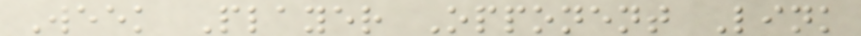Week Player Opponent Link
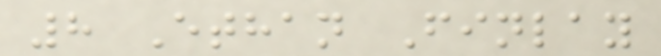8 Ethan Finlay
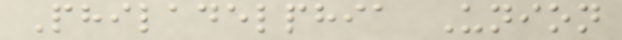Philadelphia Union
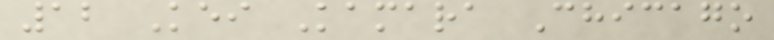12 Kei Kamara Chicago
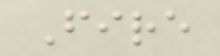Fire
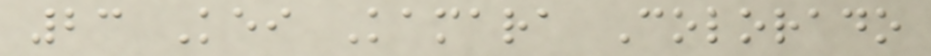23 Kei Kamara Colorado
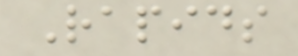Rapids
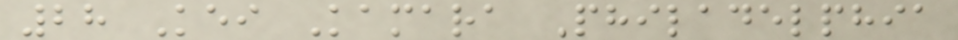28 Kei Kamara Philadelphia
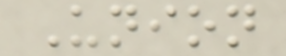Union
